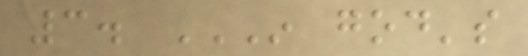3. IN GOD'S
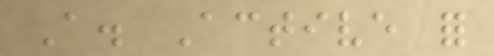A. Active for
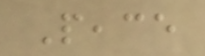Peace
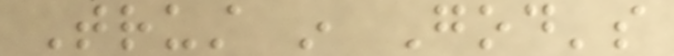Trust in God's
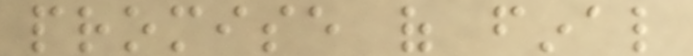promise of final
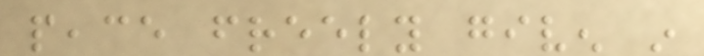peace freely given in
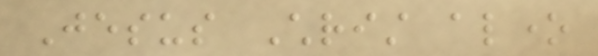Jesus Christ alone
